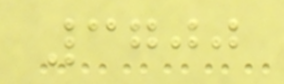3700
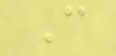C
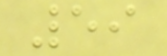59
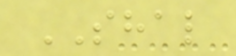SHAL
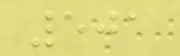501
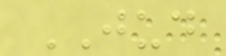JUD
